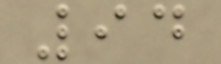94
